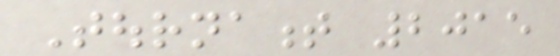Tournament 2015
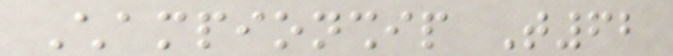Championship T62
